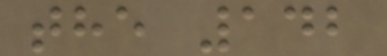the 142
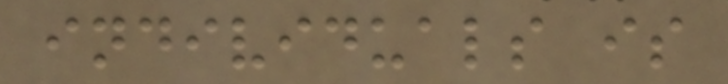individuals is
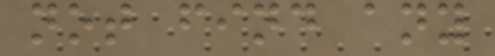not find any
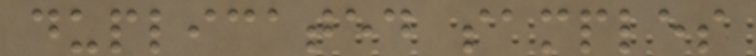duplicated samples
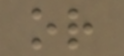or
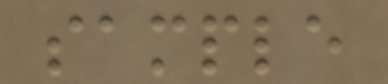sample
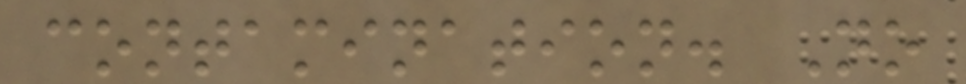contamination. No
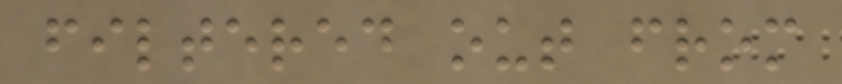filtered out from
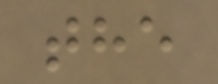the
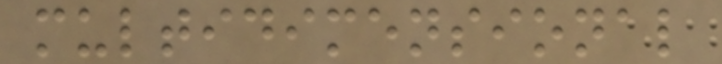multidimensional
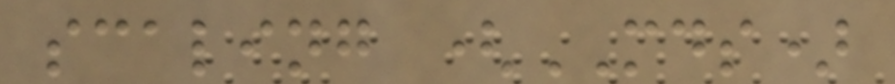scaling (MDS)
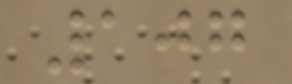107
